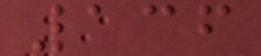136
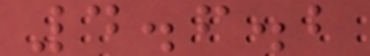4.6.2
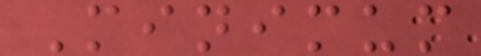Minimum
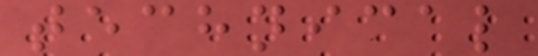technical
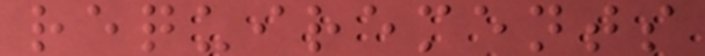requirements
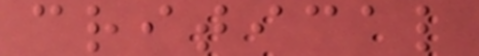critical
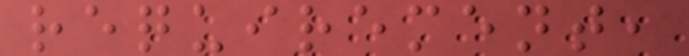requirement,
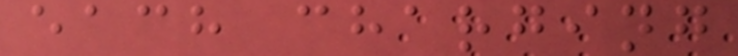each charging
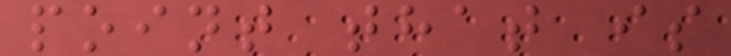point that is
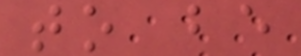to be
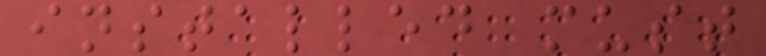installed must
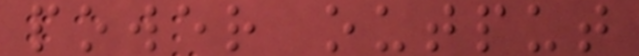power output
